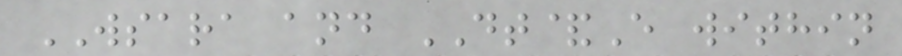WSARA and DT&E within
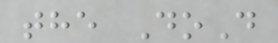the DoD
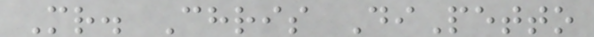Mr. Chris DiPetto
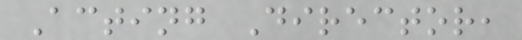Acting Director,
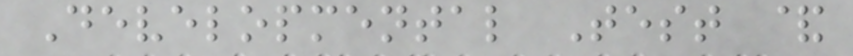Developmental Test &
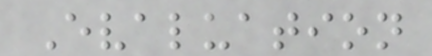Evaluation
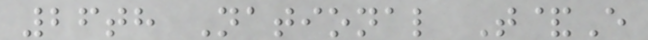26th National T&E
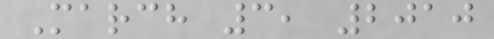March 3, 2010
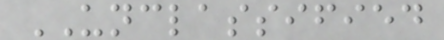UNCLASSIFIED
